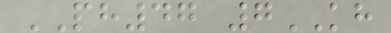PH47 7KH
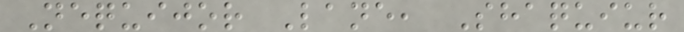Nequijor Lane, Shaquiur
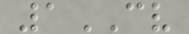1CV
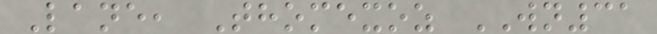Lane, Thomexoz WN31
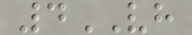4VH
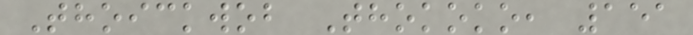Thoickwob Thokoko, 151
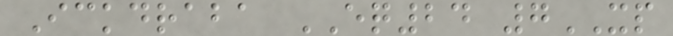Ickdraba EQ24 7XP
